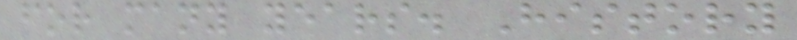for many years. History
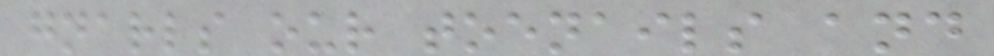gnarls our toenails and
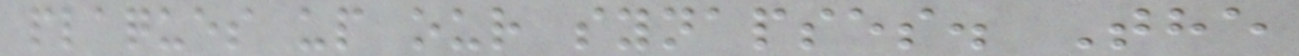plaques up our synapses. The
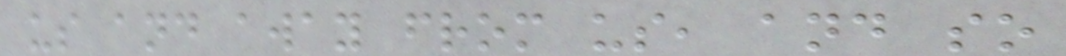us and away from us, and so
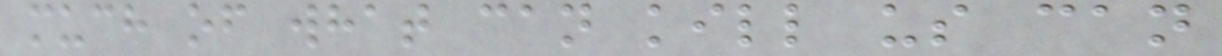much of what can kill us can
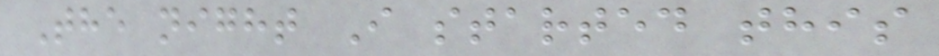The night I started this
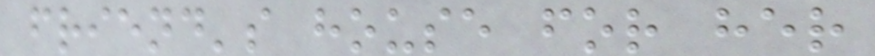friend's house for her
